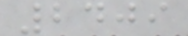2409
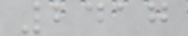2417
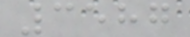3587
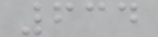634
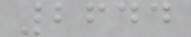2644
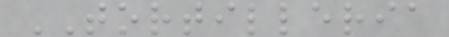TORTILLERIA
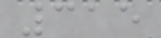315
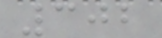302
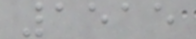1515
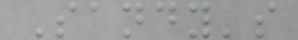Sandy's
